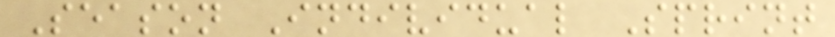Season Individual Sprint
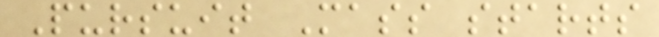Pursuit Mass starts
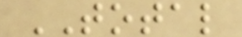TOTAL
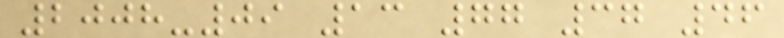2008-09 13 77 37 46
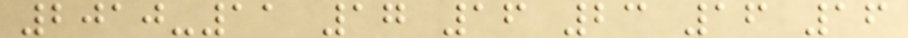2010-11 17 16 23 16 16
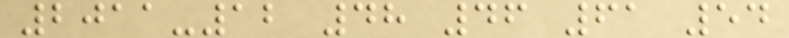2011-12 48 46 61 54
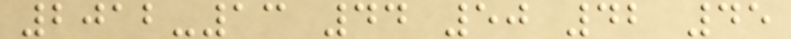2012-13 44 50 42 45
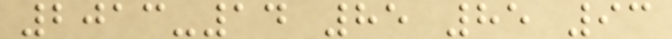2013-14 85 85 93
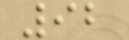92
